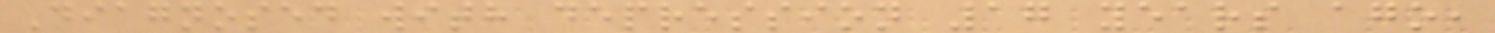Diagnosed with depression 17 years ago,
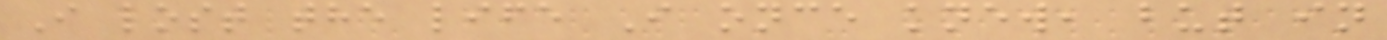I lost the life I once knew, but in
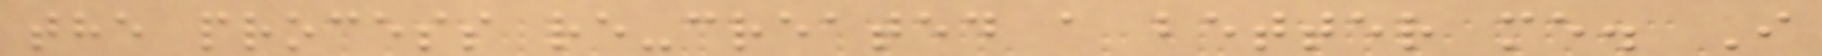the process re-created a better me. I
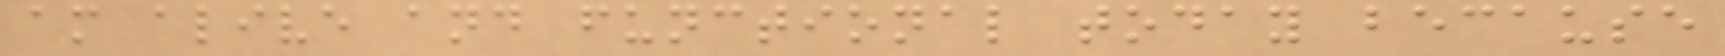am alive and functional today because
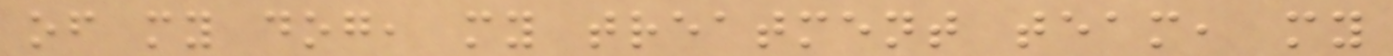of my dog, my treatment team, my
